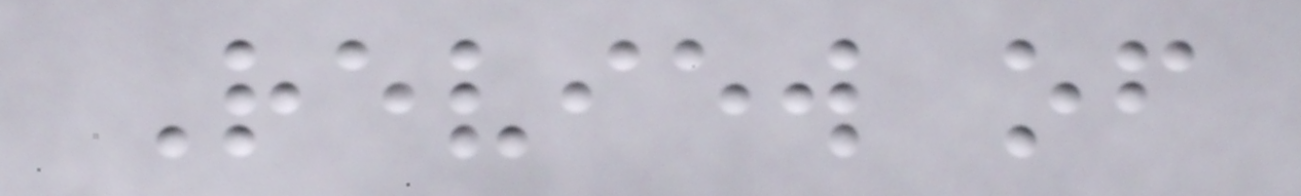Review of
